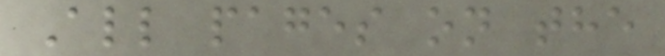All pages on the
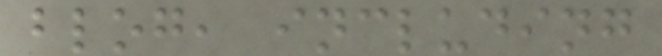blog, including
